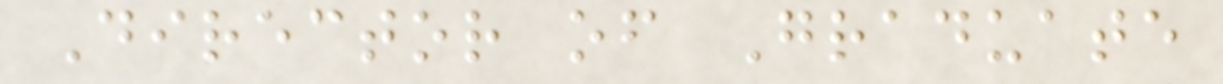Director of Graduate
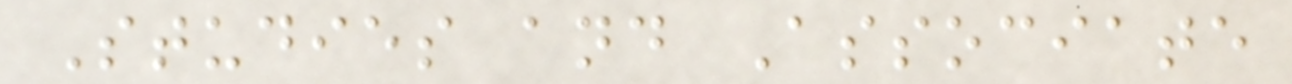Studies and Associate
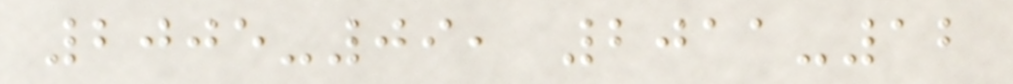2005-09, 2011-12
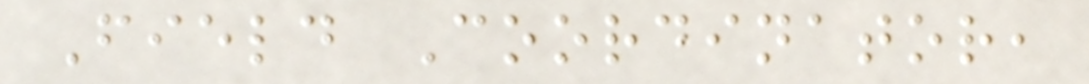Field Coordinator,
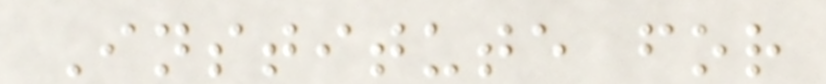Institute for
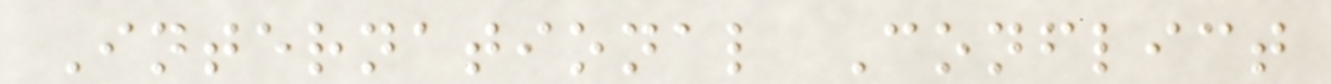International Conflict
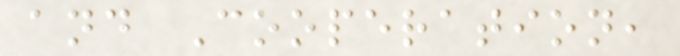and Cooperation,
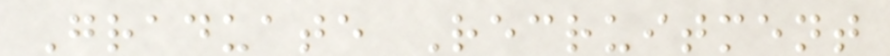Graduate Recruitment
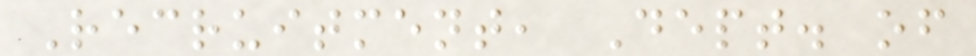Recruitment, Dept. of
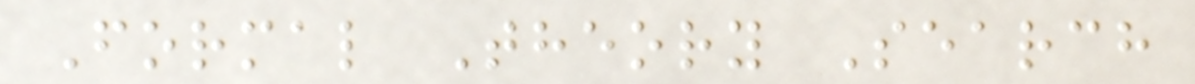Formal Theory Search
